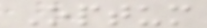Optum
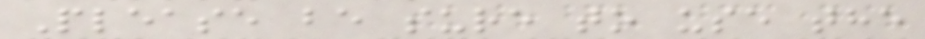Please be sure to use the
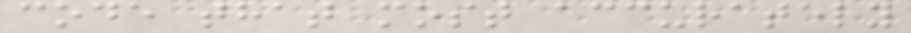code that most accurately
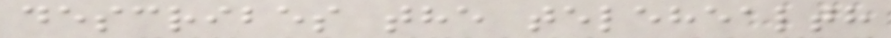describes the telehealth
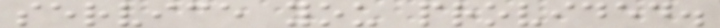service you provided.
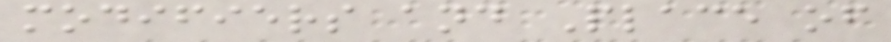modifiers and Place of
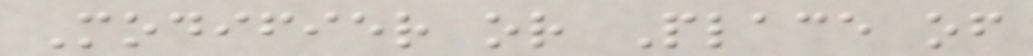Modifier or Place of
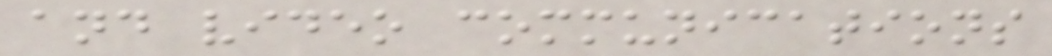and video communications
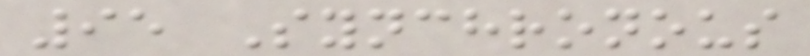95 Synchronous
